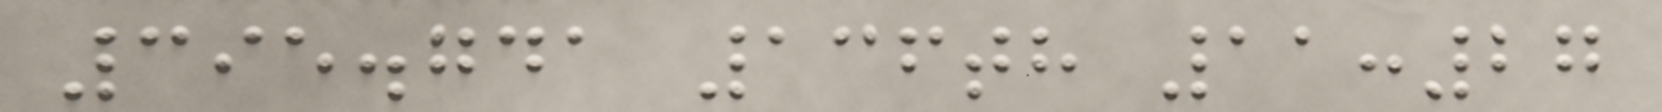395.741 136th 11:27
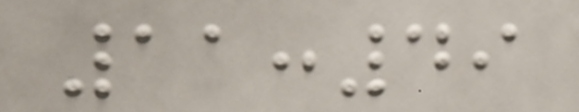11:49
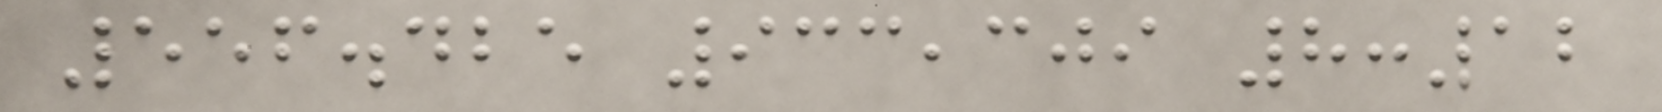556.425 933,309 8:12
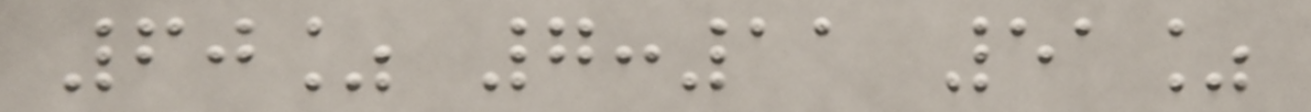60% 7:11 51%
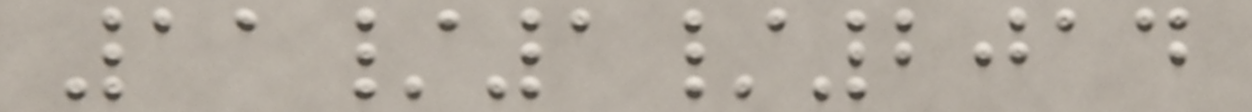11/1/2014
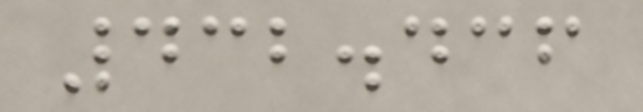432.436
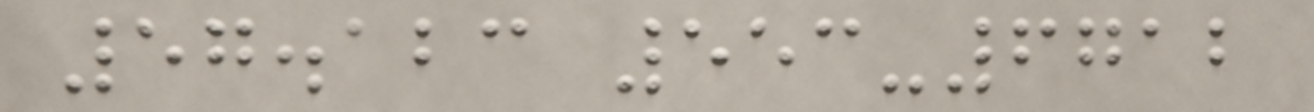57.123 553-6712
